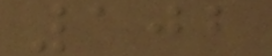102
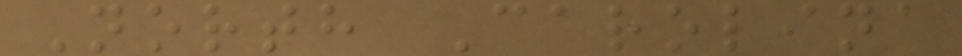North Carolina
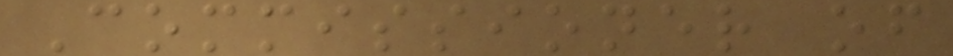Commissioner of
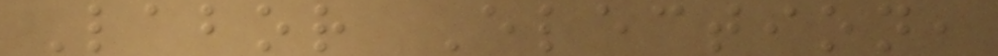Labor Election,
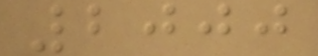2000
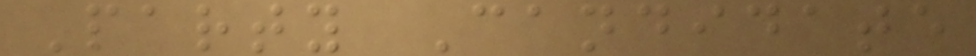Party Candidate
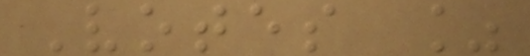Votes %
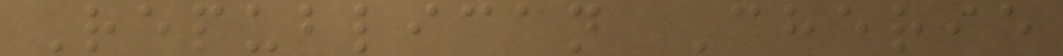Republican Cherie
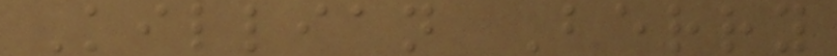Killian Berry
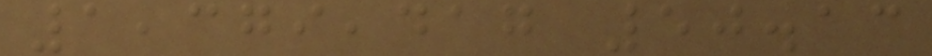1,379,417 50.13
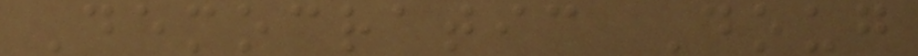Democratic Doug
